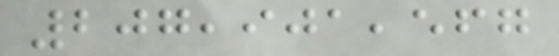207,901,567
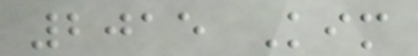2015 Kim
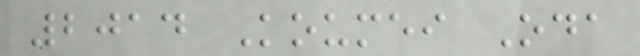2014 Koumei Oda
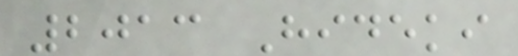2013 Hideki
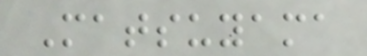Matsuyama
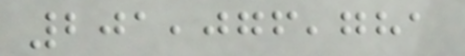201,076,781
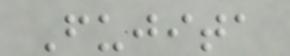Fujita
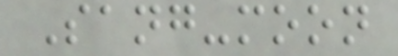Sang-moon
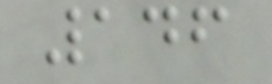146
